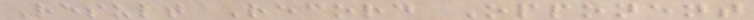Result Record Opponent
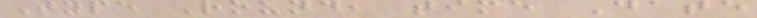Type Round, time Date
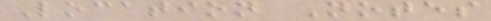Location Notes
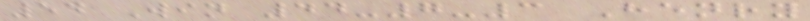54 Win 44-7-3 Henry
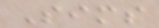Sims
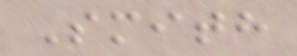Smith
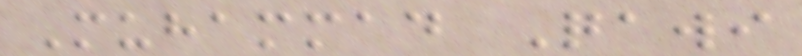Muhammad Qawi
